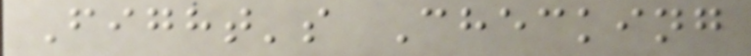Fight's Checking
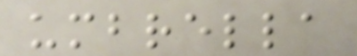umbrella
